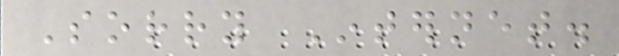Sorry Internet.
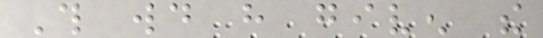This would have given the
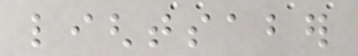lightsaber
